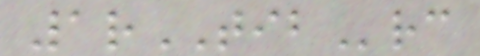1rTIBrc
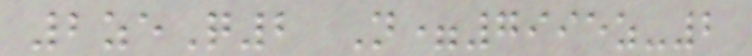2zeQ2 N=7995z-2
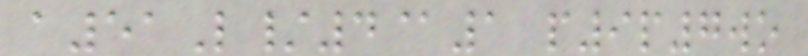a51L/4@1 p9p7wo
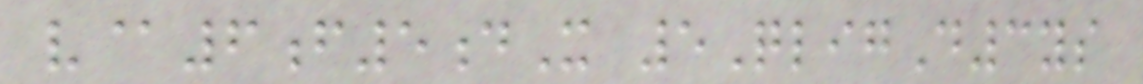v@6f5dX 5QligD3ys
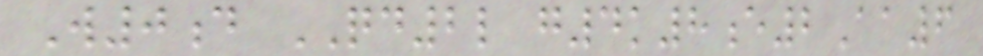W0d QD2l g4k8e2Aa6
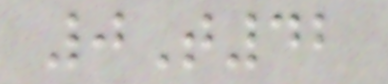0T42
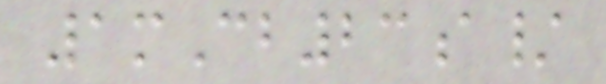1mCb23a/
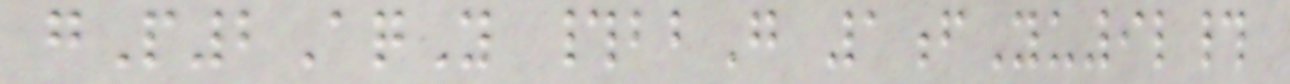gP2AqY #bbG 1fYu9l#
